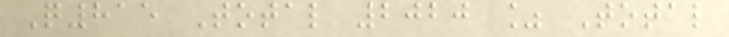Q815 Total 2020 % Total
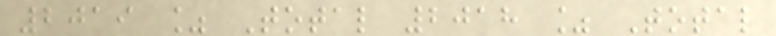2019 % Total 2018 % Total
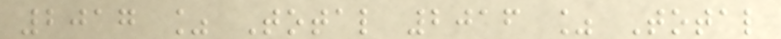2017 % Total 2016 % Total
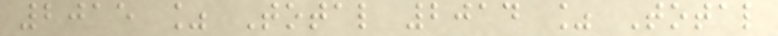2015 % Total 2014 % Total
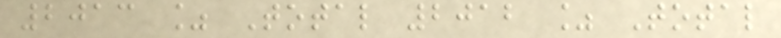2013 % Total 2012 % Total
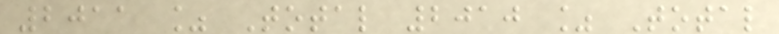2011 % Total 2010 % Total
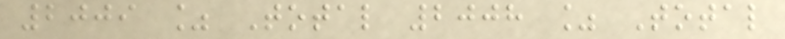2009 % Total 2008 % Total
